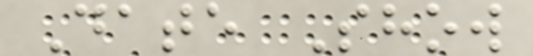Date Show
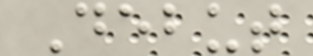Debut
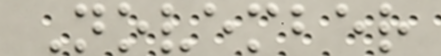November
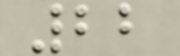22
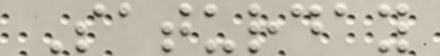Saturday
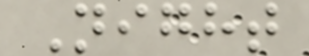Night
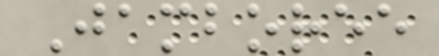Jamboree
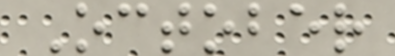October
